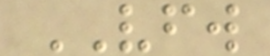VFW
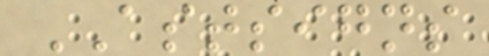ASTSIGNS
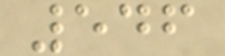546
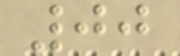00
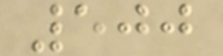500
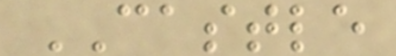CASTLE
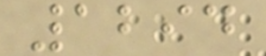1294
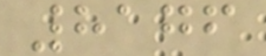8176
